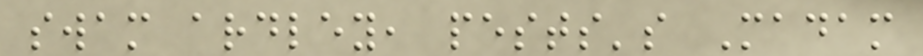swam ardley, pests's Madam
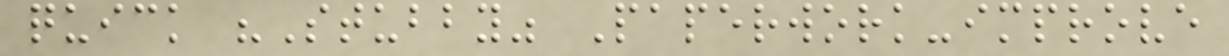quick "Stubby" Paperwork-improve
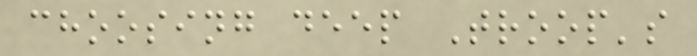choosing deep Troop's
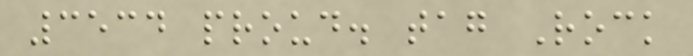3534 proud. tag Rock
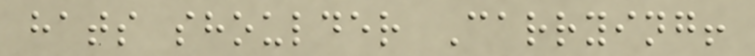hats shoulder Carrying!
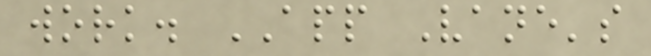work. APP Vane's
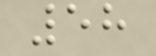58
